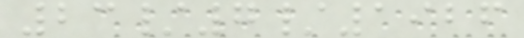23/7/1926
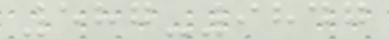587-9847
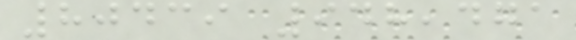80439 948,471
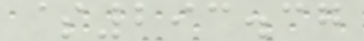$293.37
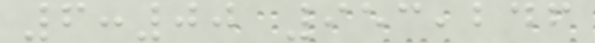6:00 953,246
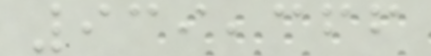939,366
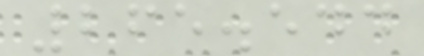265.544
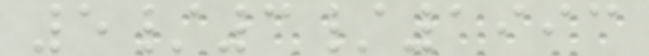5/3/1993
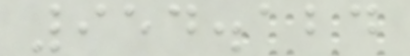954.124
